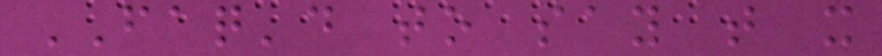FAQ'd to say that it
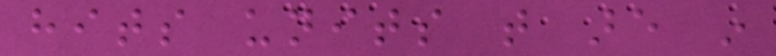hits units that are in
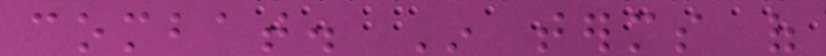combat. In terms of
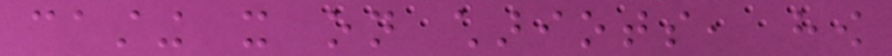casting it on chariots, how
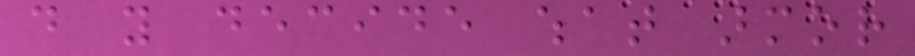do you decide what armor
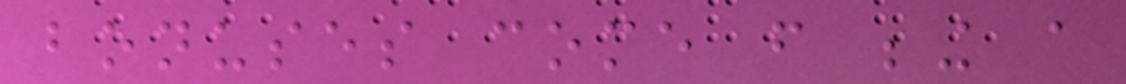bonuses come from being a
